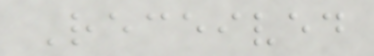Received
